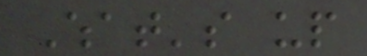What's up
